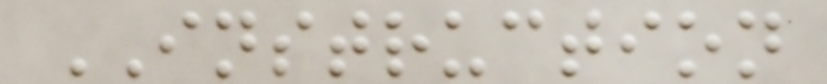INSTRUCTION
